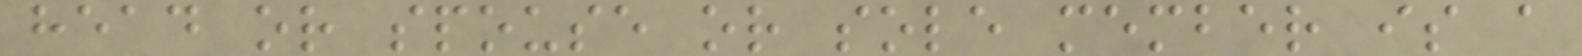head or spouse or sole member is a
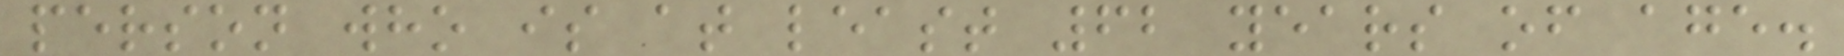person who is at least 62 years of age.
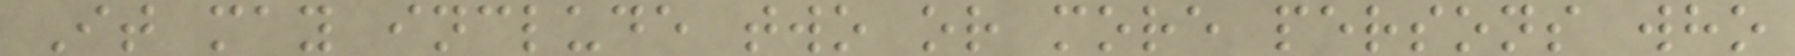It may include two or more persons who
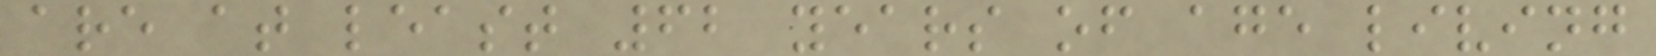are at least 62 years of age living
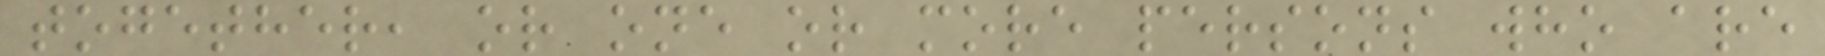together, or one or more persons who are
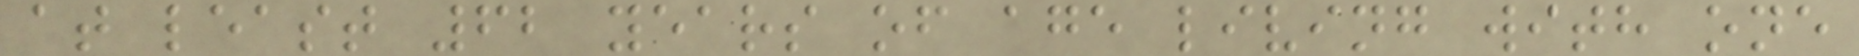at least 62 years of age living with one
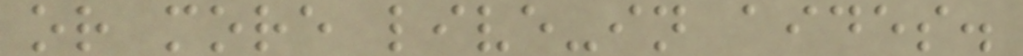or more live-in aides.
